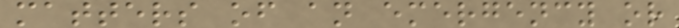matters of an emergency or
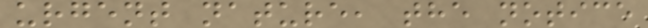urgent nature, the notice
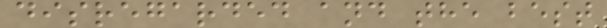disregarded and the best
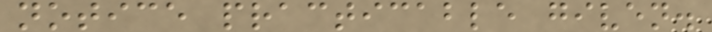notice practicable given.
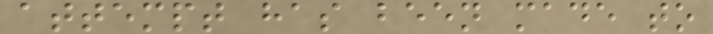attempt has been made to
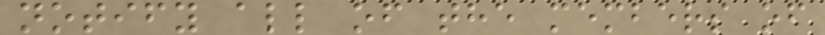notify all of the members of
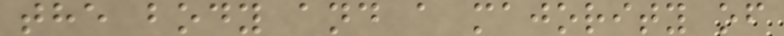the body and a majority of
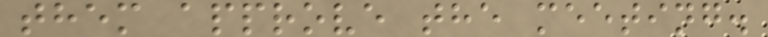them approve the meeting.
